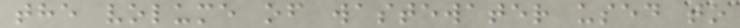the volume of wastewater used to
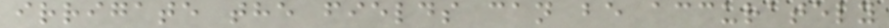irrigate the fields can be accurately
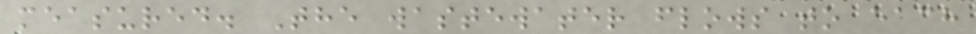measured. The wastewater flows to each
